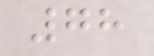78
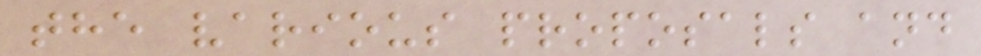the various proposals and
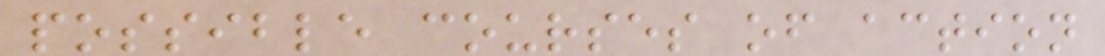possible courses of action
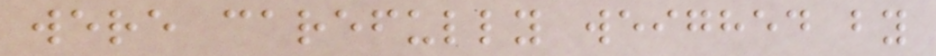were carefully weighed by
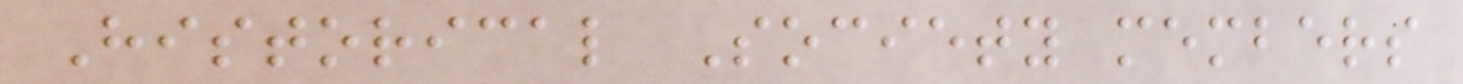Historical Society members
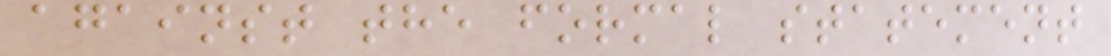against the formal statement
